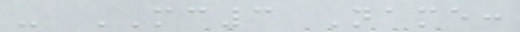- MC3 Name:
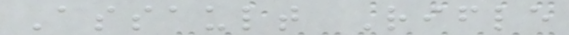Assault Rifle
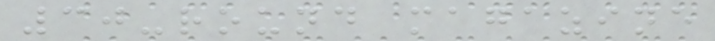30-round magazine
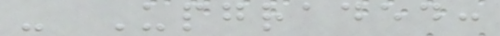- Upgraded:
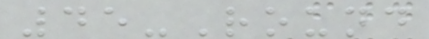45-Round
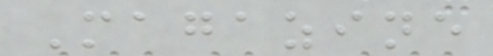Magazine
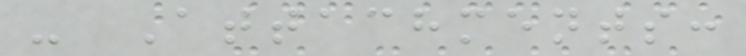- Attachments:
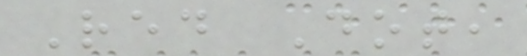Red Dot,
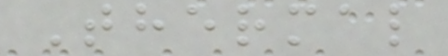Thermal
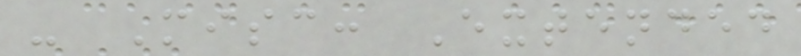- Misc: Extended
